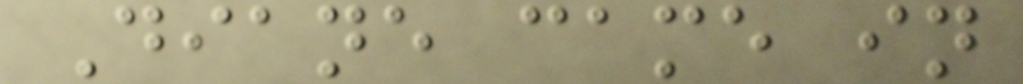Diane came in
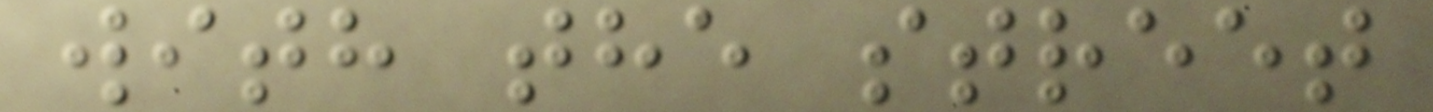with the street
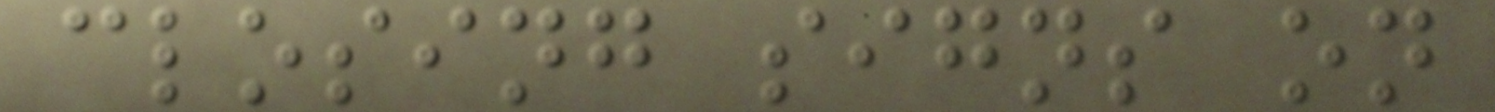closing signs on
